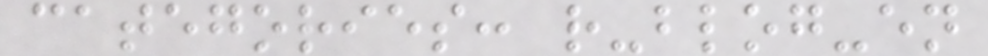categories: r-blog-en
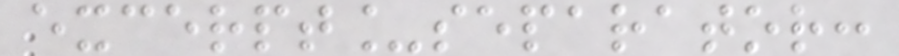excerpt_separator:
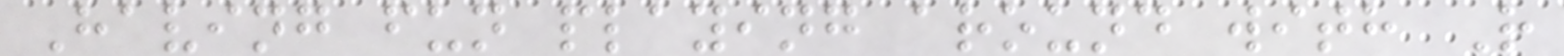Having fun playing around with R
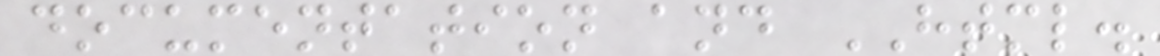documentation and HTML.
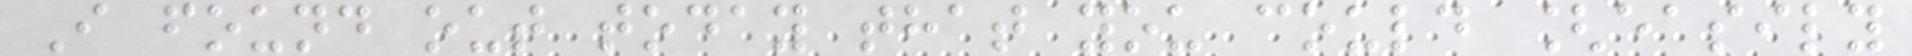I found out today that you could [easily
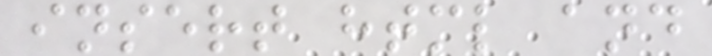insert html and
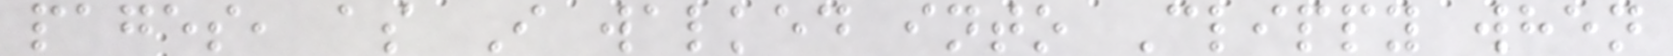pages, as I walked into Clippy when
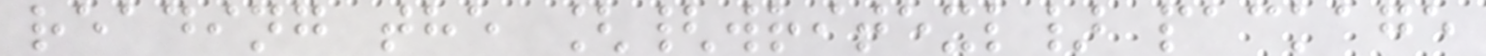reading the [{writexl} package
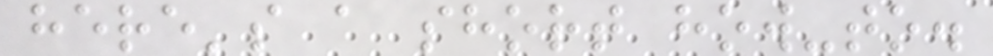here's a short how-to.
